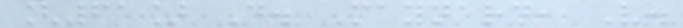[61] D. Maynard, V.
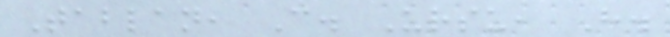Tablan, C. Ursu, H.
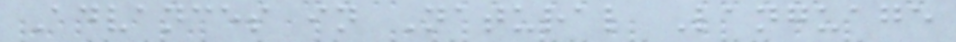Advances in Natural Language
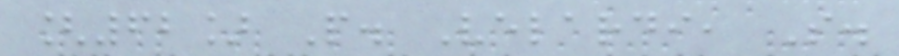[62] P. Velardi, S.
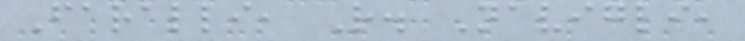Faralli, R. Navigli,
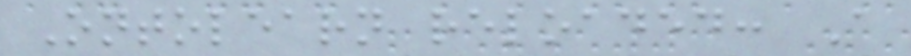Ontolearn reloaded: A
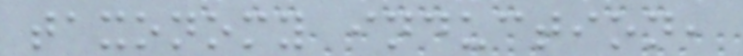taxonomy induction,
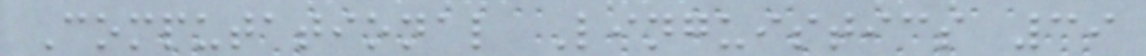Computational Linguistics 39
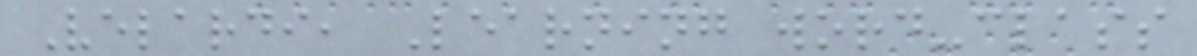Velardi, Learning word-class
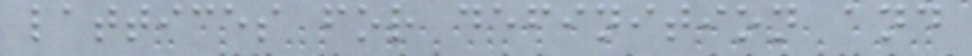lattices for definition and
